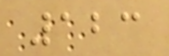123
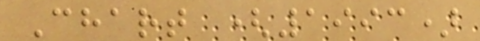Chart (1993)
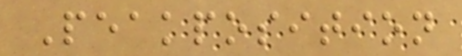Peakposition
